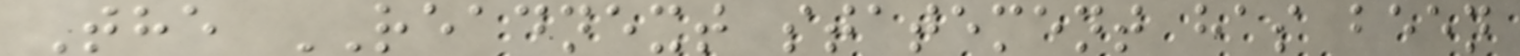The READNEXT statement has been
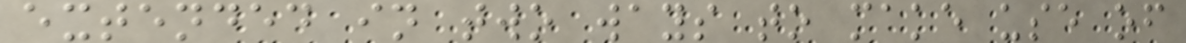extended in two ways to make use of
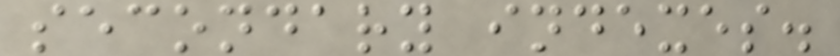secondary indexes.
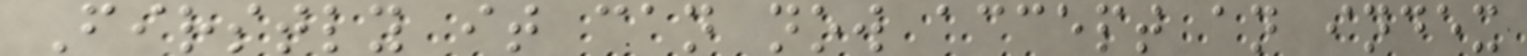Firstly it can now accept an index
